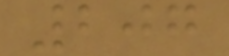207
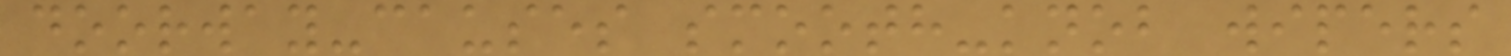doorway-causes smooth-knob wipers
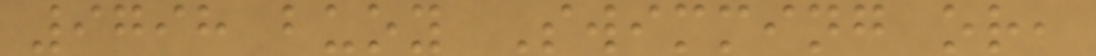9798 buoy Swimming or,
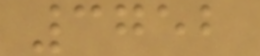3752
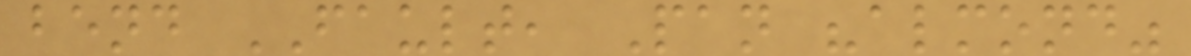bend FAULT, Pan "almond"
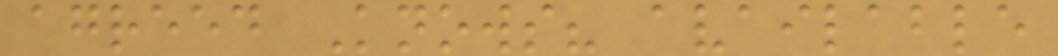agreed Knows? available
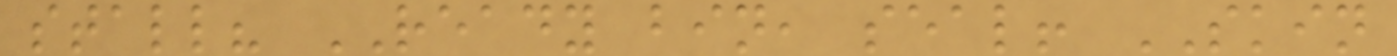stall? READY bin, seal! SKIN
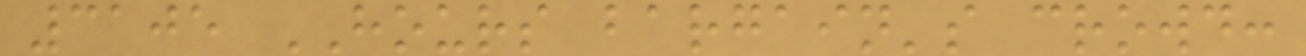3105 HOURS bargain's crowd:
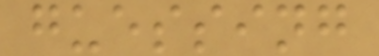guessing
